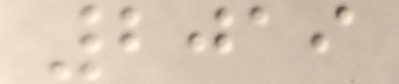2019
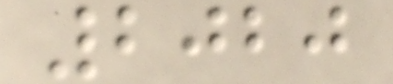2020
